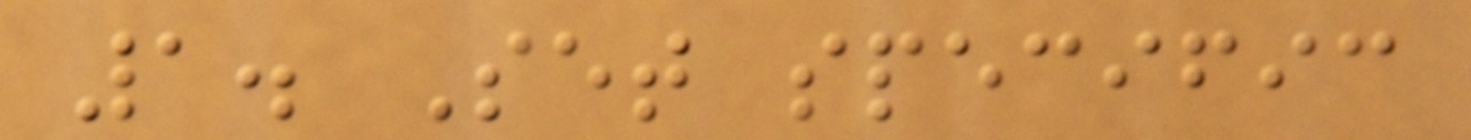1. Set specific
